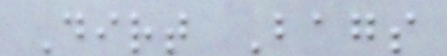Dirt Bags
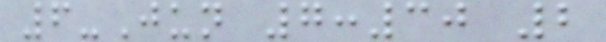6-Jun 7:30 2
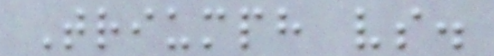Triumph vs.
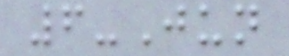6-Jun
